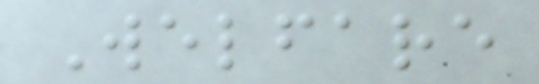Welfare
